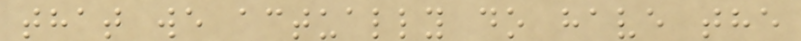that we actually do have the
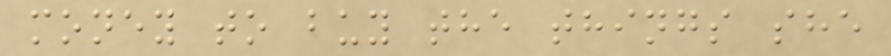money to buy the things she
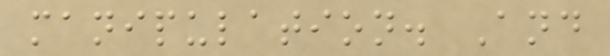manipulation. And
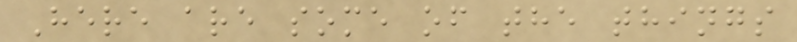Here are some of the things
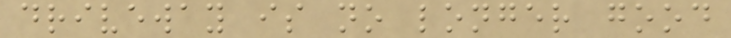driveway is no longer good
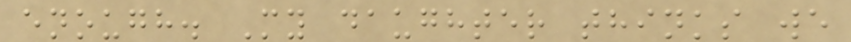enough. My daughter thinks we
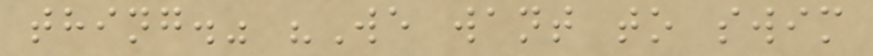thing." "We want to swim
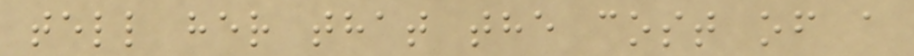tell her that the cost of a
